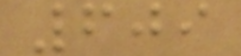609
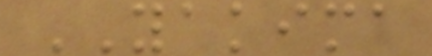YAKIMA
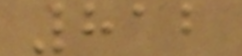812
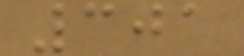301
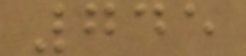745
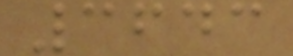3643
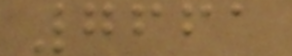7661
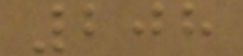208
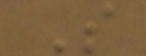S
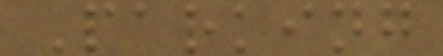Parking
